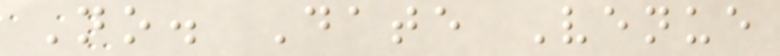No. Date Venue
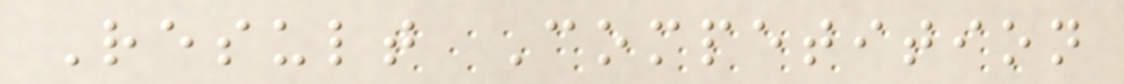Result Competition
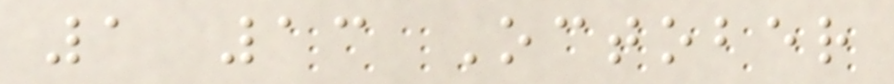1 13 October
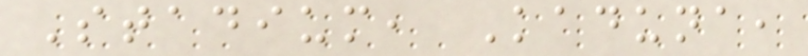Stadium, Kaduna,
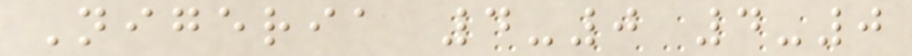Nigeria 4-0 4-0
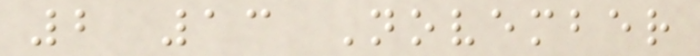2 13 November
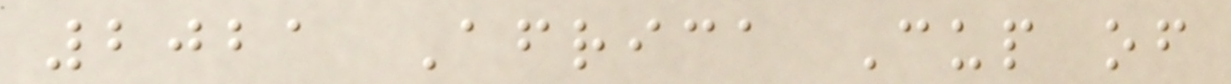2021 Africa Cup of
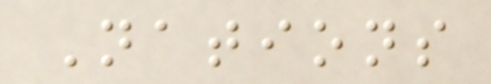Nations
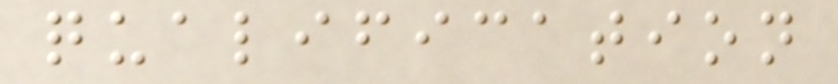qualification
